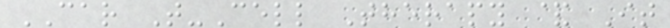CAR T-Cell Therapy & It
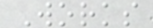Works
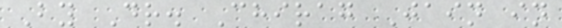By Dr. Chirag Jain in
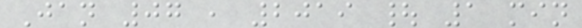Jan 07 , 2019 | 1 min
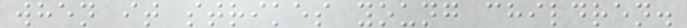when it strikes young children.
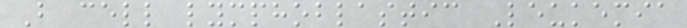B cell lymphoblastic Leukemia
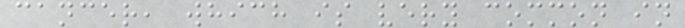cancer, which is very common in
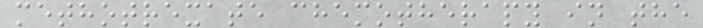methotrexate chemotherapy in the
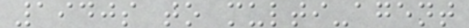1940s to multi-agent
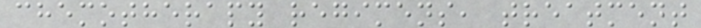chemotherapy regimens, treatment
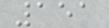151
